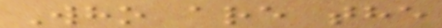Who are the
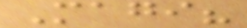Magi?
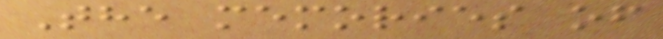The memories of
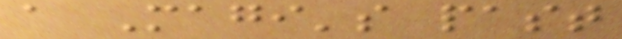a Magi's past
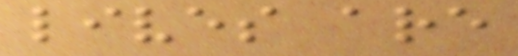lives are
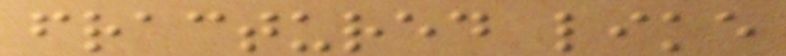fractured like
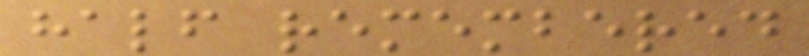half remembered
